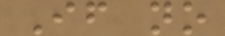If no
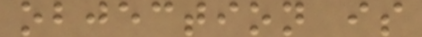objection is
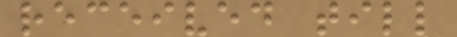received till
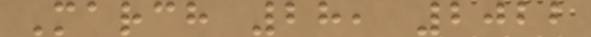March 28, 2022
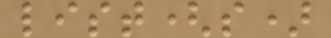list(s)
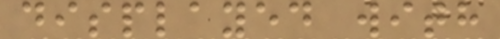displayed with
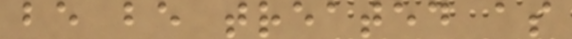be be treated as
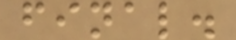final.
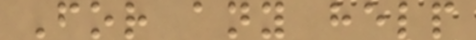For any help
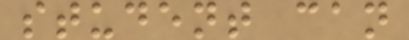student can
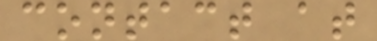contact at
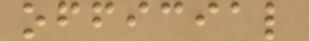official
